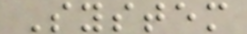System
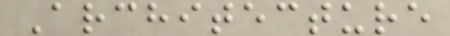Architecture
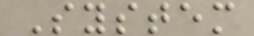System
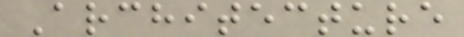Architecture
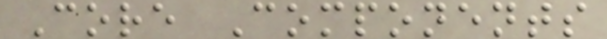Core Components
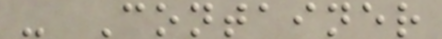- Container
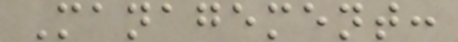Management:
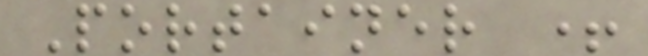Portainer +
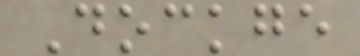Dockge
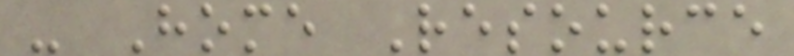- Home Resource
